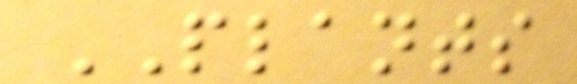PLANTS
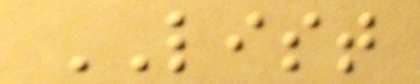LIST
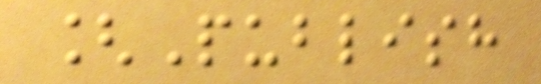[Publish
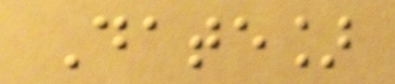Date]
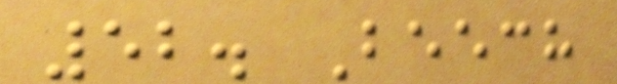52. Beech
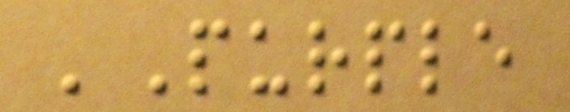'Purple
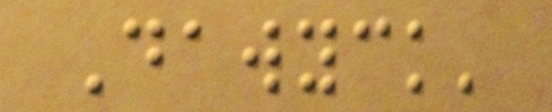Dawyck'
